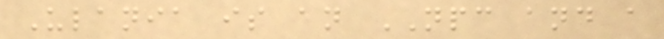Ulania is an NPC and a
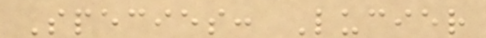Species: Lucier
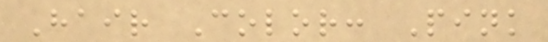Hair Color: Pink
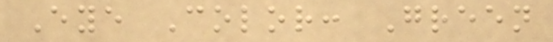Eye Color: Green
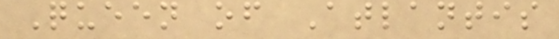Queen of Atlantis
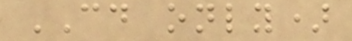CD only)
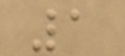1
